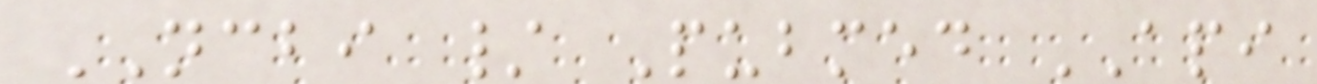NCBI / Pubmed API
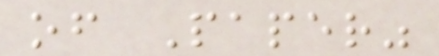of Paper"
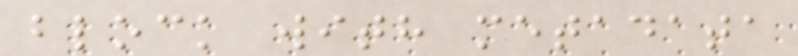block with metadata
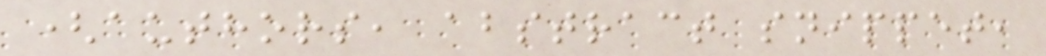(authors, abstract snippet,
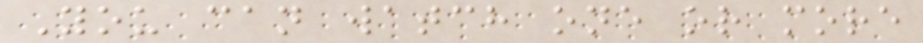You can watch one or more
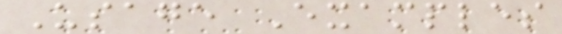Usage Examples
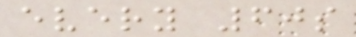every 60s
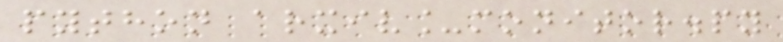python arxiv_monitor.py
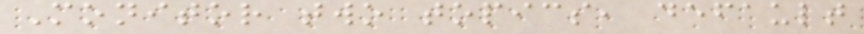Monitor two topics, default
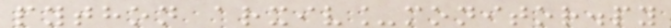python arxiv_monitor.py
